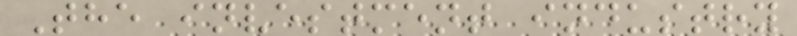The investment industry
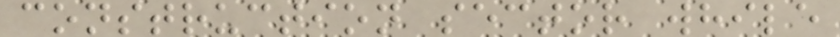construction sector while
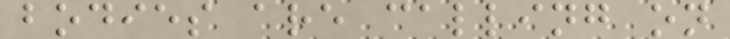bodies are calling on
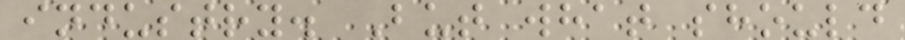industry. But what should
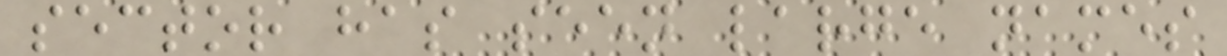sector has seen large names
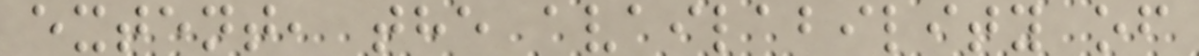extent, the availability of
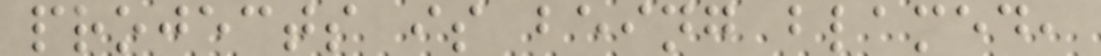projects is being blamed,
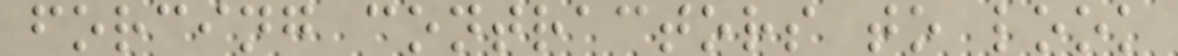forcing contractors to look
